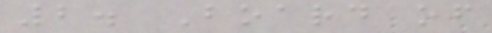2. Board of
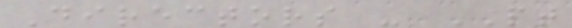Directors - PT
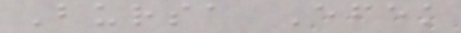Bursa Efek
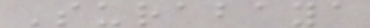Surabaya
